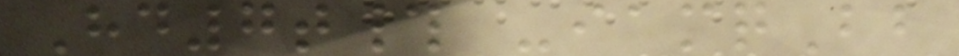Hd7t# -iamqBb
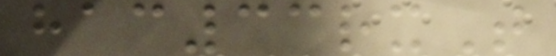hac33rxT
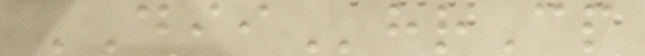DIIhrCp
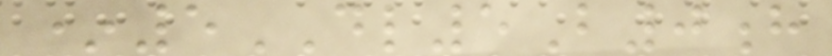*5DL5B0h
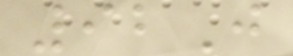92J
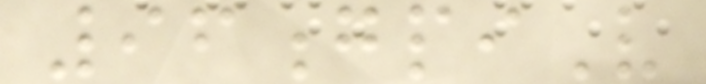96gpiV
